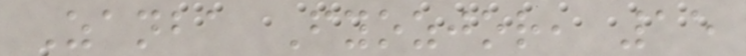Zanba Fyozjor, 15
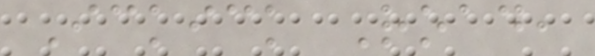Ickick Road,
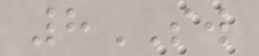8SW
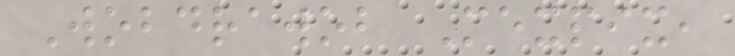Wobdrawob Mexpix,
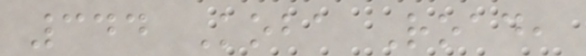344 Koba Road,
